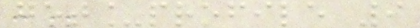get_profile 9
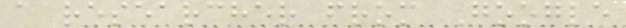a researcher from Google
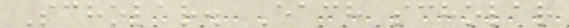Scholar. Each scholar
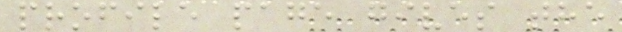profile page gives the
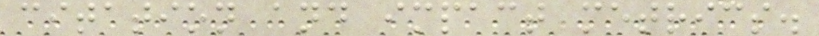citation and impact metrics.
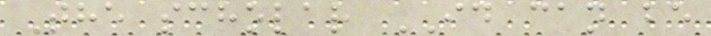The scholar ID can be
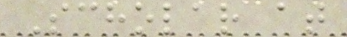Scholar at
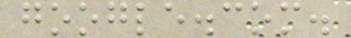google.com.
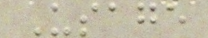Usage
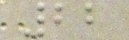22
